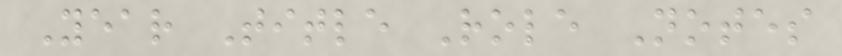Year Title Role Notes
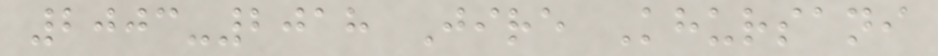2003-2018 Jire Khursani
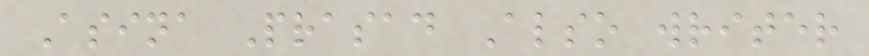Asina Prasad Also writer
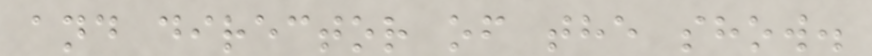and director of the show.
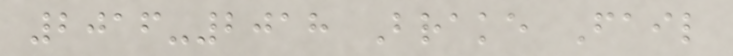2016-2018 Brake Fail
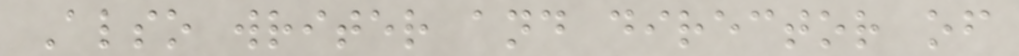Also writer and director of
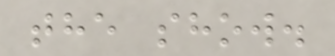the show.
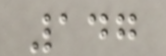147
